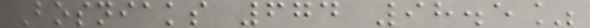Bosniaks 674 98.5%
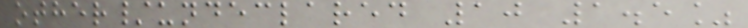other/undeclared 10 1.5%
